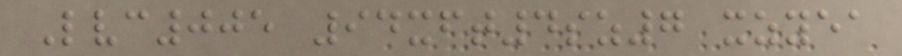Lvc005 94xft4sz7 xzyea
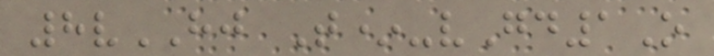8vHJ T*-vGd1O
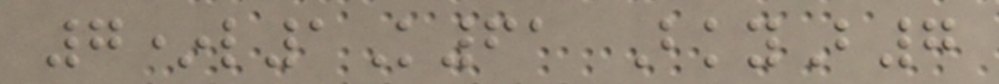7*l1K61 BkyB7
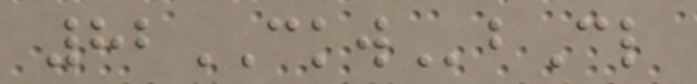82CKWbCl
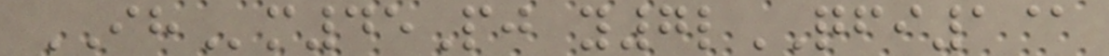IHm45Pj y7lQFI1@
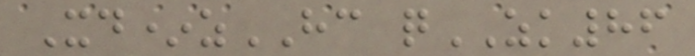Xd*zHC qZK86
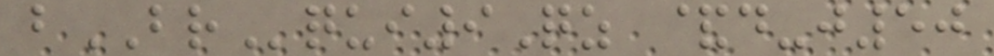bBRqui9Qz &d-j50
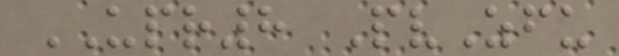UPR8 PvZfu
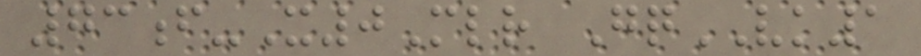73f-X0Mlr GqVK1
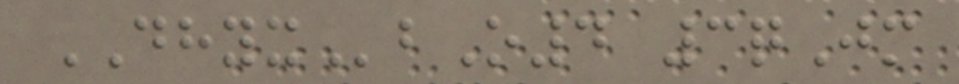DHYXbO4 3qJm
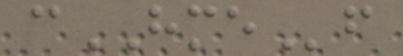cHMEf
